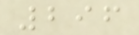296
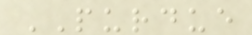PURDUE
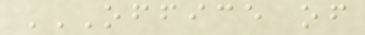OFFICE OF
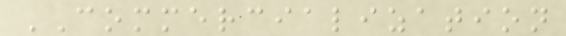COMMERCIALIZATION
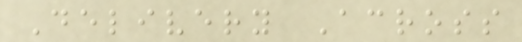Delivery Across
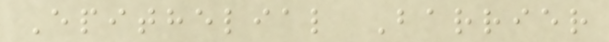Epithelial Barrier
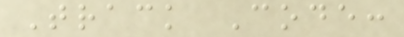Track Code:
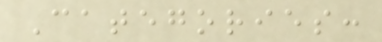Categories:
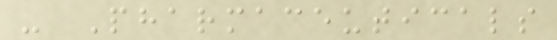- Pharmaceuticals
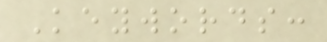Keywords:
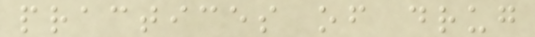practices of drug
